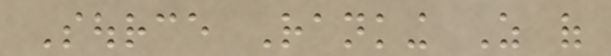Source Ranking As of
